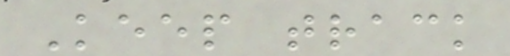Keep track
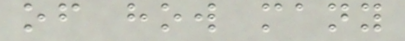of how many
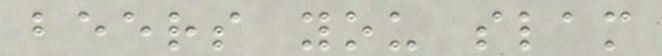beers you slam
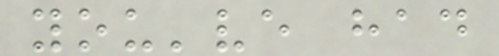you've had
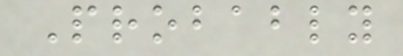Probably
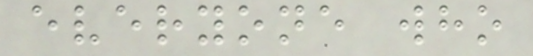everyone who
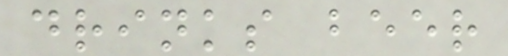drinks beer
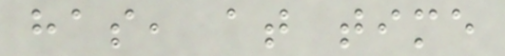has, at time
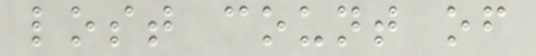lost count of
